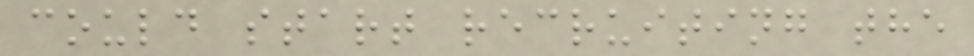could start recruiting the
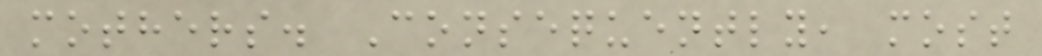mothers. Consequently, most
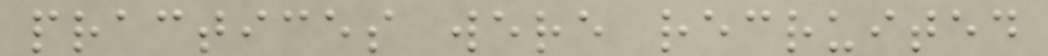practices were recruited
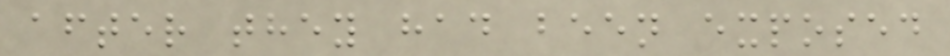after they had been exposed
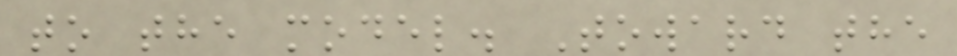to the model. Toward the
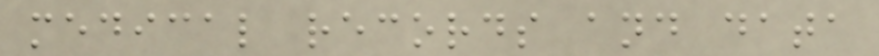medical records and data
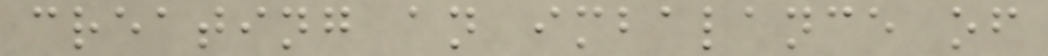creating an imbalance of
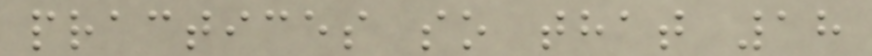practices so that 18
